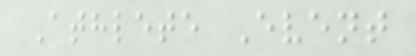Athlete Event
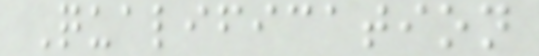Qualification
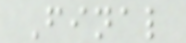Final
